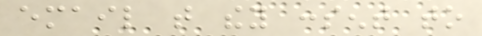email that they consent to
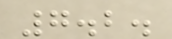7.2.
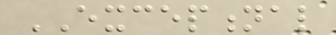EXCEPTIONAL
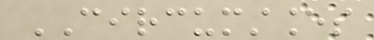CIRCUMSTANCES
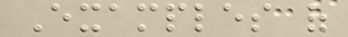Examples of
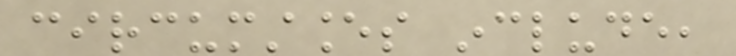circumstances include,
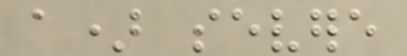a) severe
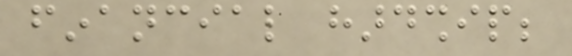financial hardship;
